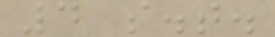4 s.t.
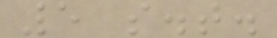5 s.t.
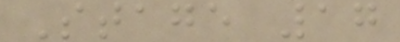Stage 17
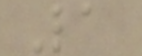1
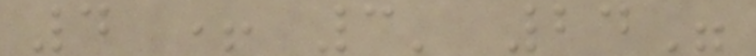4 + 3' 24"
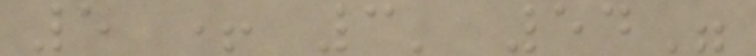5 + 3' 54"
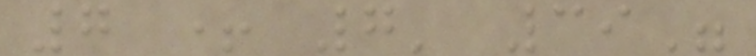7 + 7' 39"
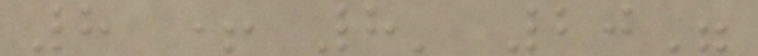8 + 8' 20"
